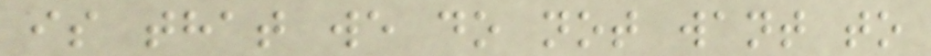is that we do not want to
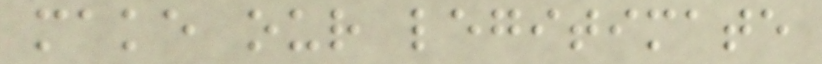make our legitimate
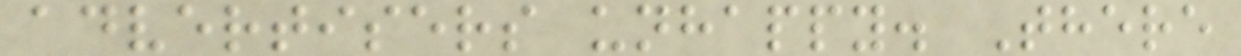advertisers unhappy. There
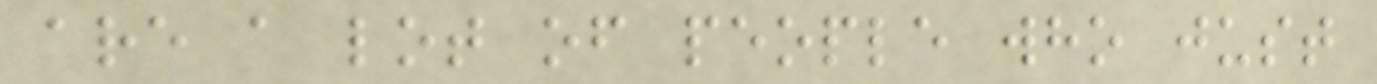are a lot of people who just
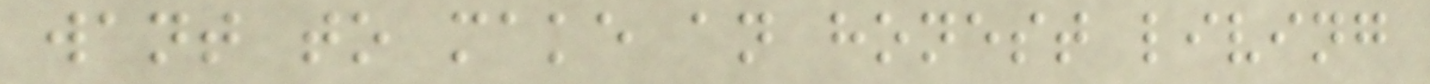want to make an honest living
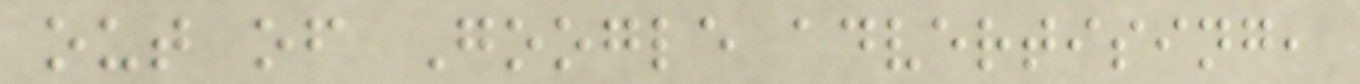out of Google advertising,
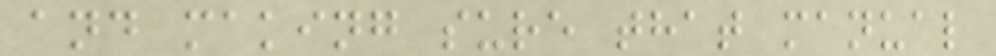and making sure that manual
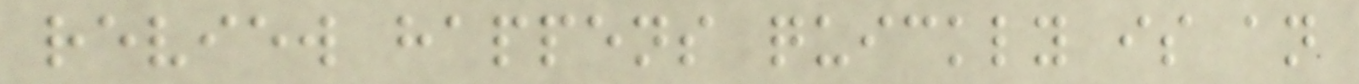review happens quickly is an
